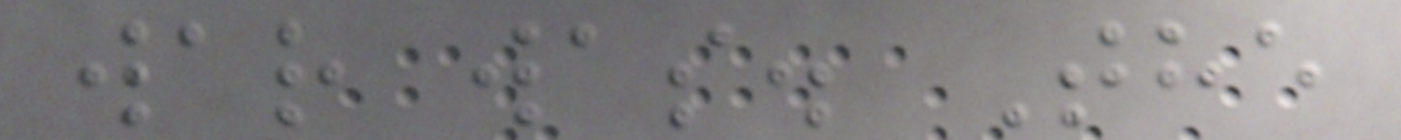war was. The
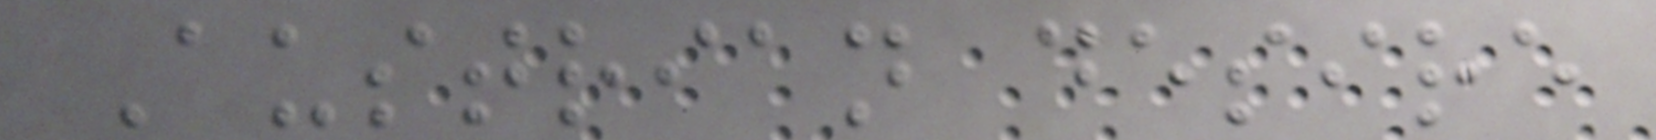Austrian desire
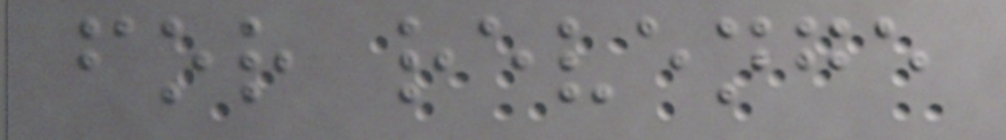for revenge
